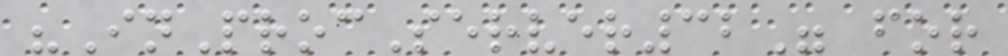"InProcServer32" for
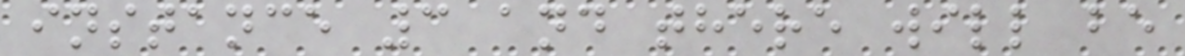instance 3 and there will be
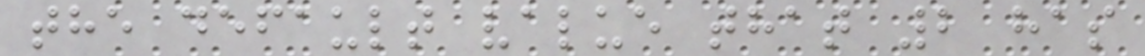the default value that 2 has
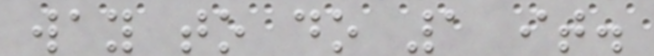way to do 1 it.
